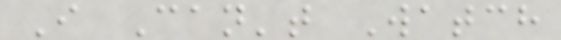I Can't Watch
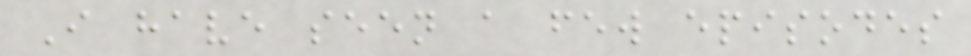I have seen a few episodes
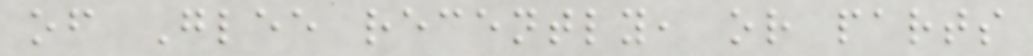of Glee recently, or parts
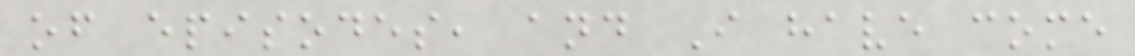of episodes, and I have come
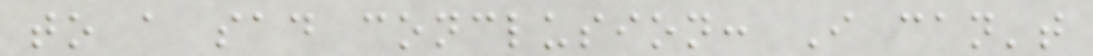to a sad conclusion: I can't
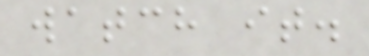watch it.
